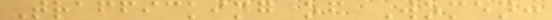Trafficking of Women:
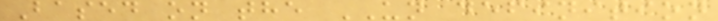Based on the UN definition
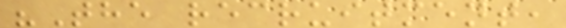"The recruitment,
